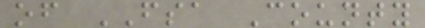of FSA County
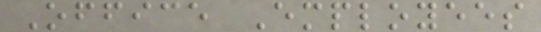Office Employees
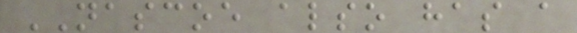NASCOE also has a
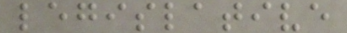legislative
